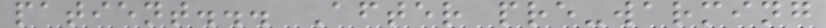patient... After pre-warming
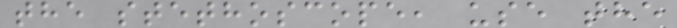the stethoscope, use the
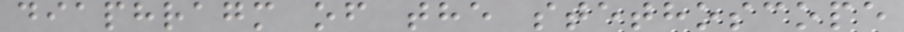diaphragm of the stethoscope
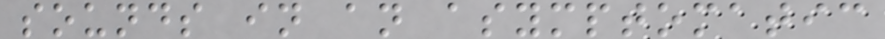sounds in an asymptomatic
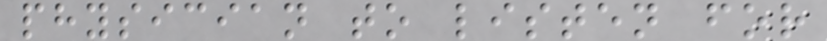physician to listen for
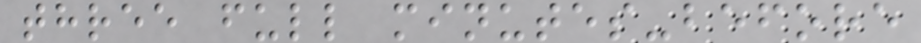three full minutes-before
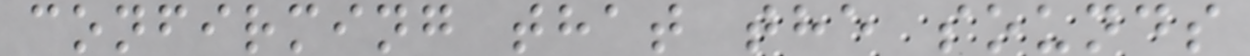confirming that the sounds
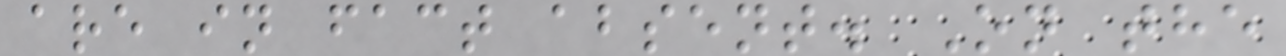are in fact absent. On the
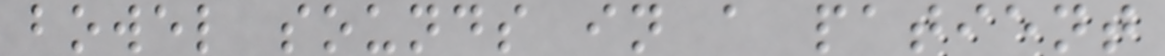bowel sounds in a patient
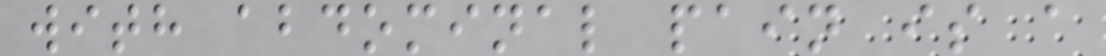with abdominal pain is a
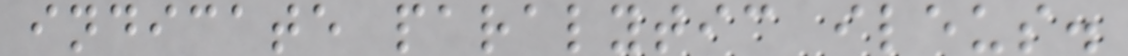indicate paralytic ileus.
